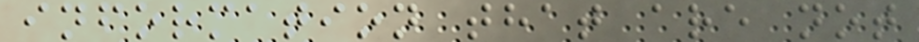information that are not
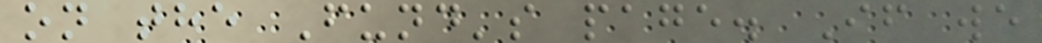on the Fund's page. If we
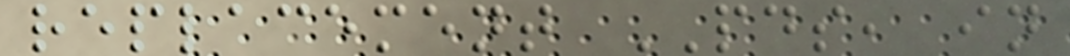replacement PDS, in
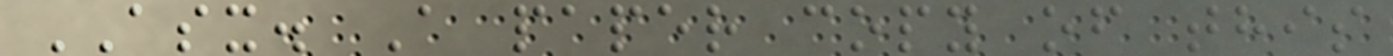ASX. A paper copy of this
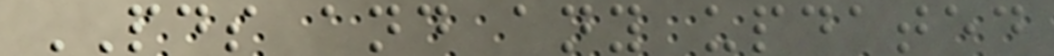PDS and any updated
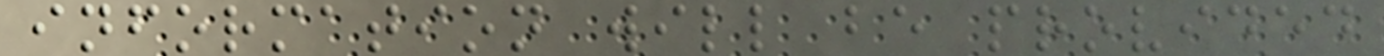information will be provided
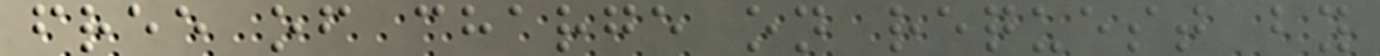free of charge on request by
